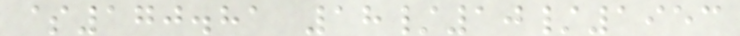$170.81 18/10/1953
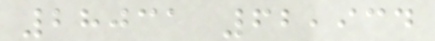28031 62,934
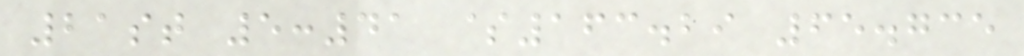21st 5:41 $163.29 65.735
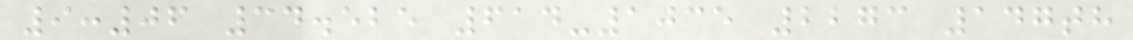9:06 34.525 614-1035 2273 147th
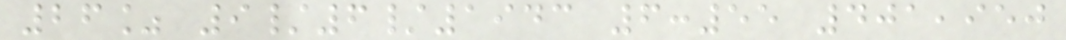26% 9/6/1943 6:55 401,950
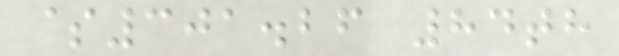$301.26 84th
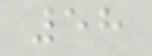58
